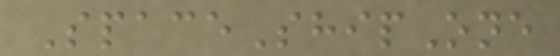SpaceShipOne
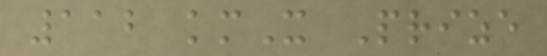112 kmX Prize
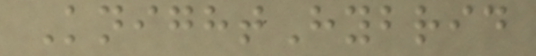KnightHybrid
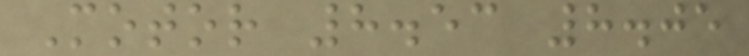Motor 8.53 8.05
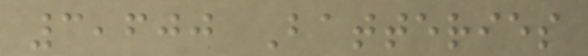3,600 Batteries
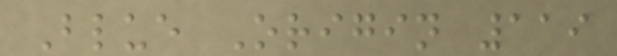Blue Origin 119
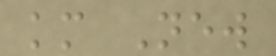km New
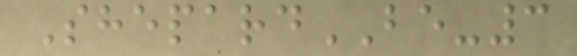ShepardBE-3
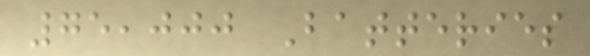75,000 Batteries
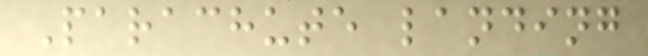Parachute landing
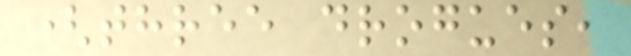(three drogues,
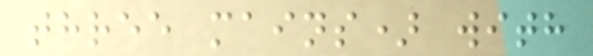three mains) with
